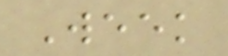Week
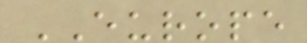EUROPE
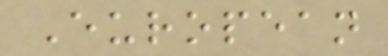European
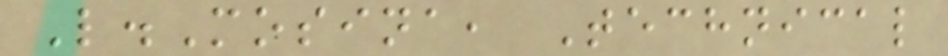L.Mosina, Technical
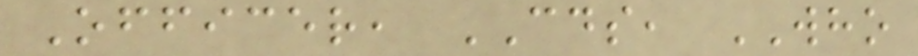Officer, CDS, WHO
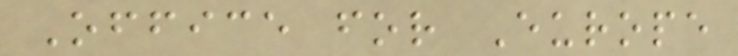Office for Europe
